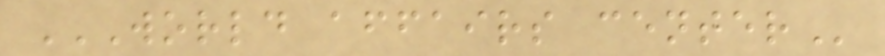WORLD AFFAIRS CENTER
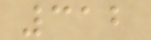312
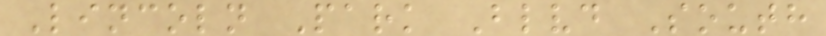Lincoln Park Blvd South
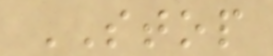STOP
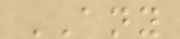ANY
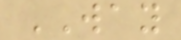WAY
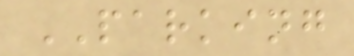PARKING
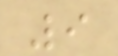9
